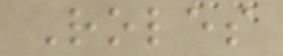Roles
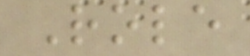Role
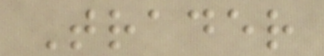Trader
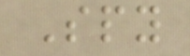Spy
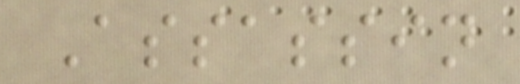Assassin
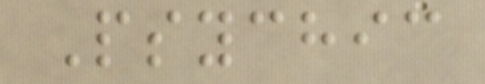Psychic
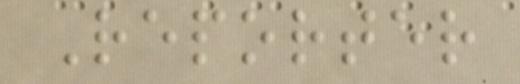Reporter
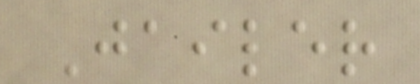Jailer
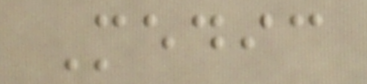Medic
